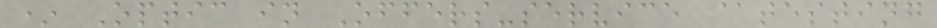* Optic in Offers-service @testing
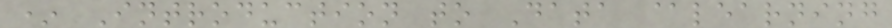* Introduction to Data @learning
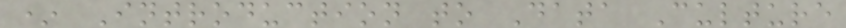* Introduction to Data Culture
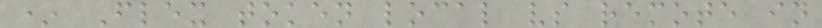* Flex token local vs remote in
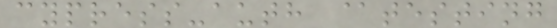cypress-auth @testing
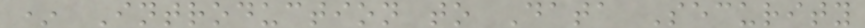* Introduction to Data Security
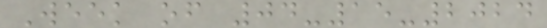Week of 04-15-2024
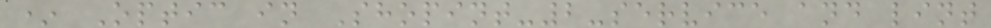* Optic in Shopint-2-service and lint
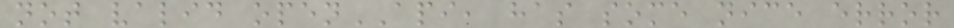not valid openAPI, has some nice error
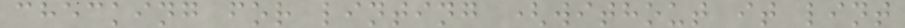checking for linting (without it lint
